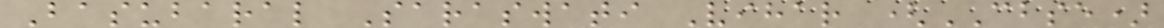Basubaral Saraswati Vihar (CBSE)
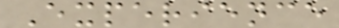Experience
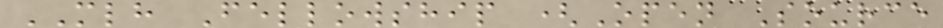MLH Fellowship (Open Source
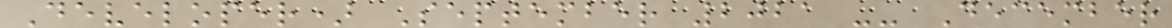Developer) September 2021 -- December
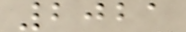2021
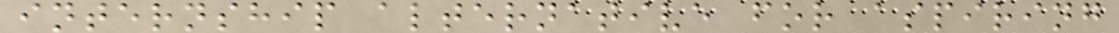internship alternative for aspiring
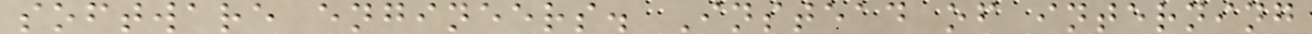software engineers. Instead of interning
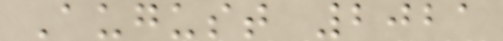August 2021
